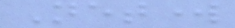Network
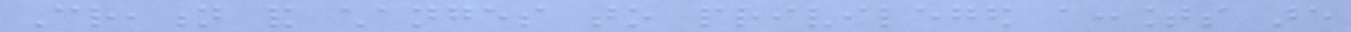Creation and changes to privileged accounts are
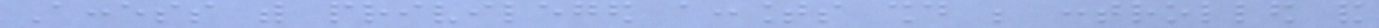Access with privileged accounts should be controlled and
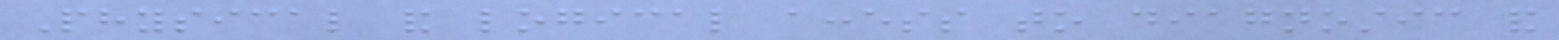Physical and logical access to diagnostic and
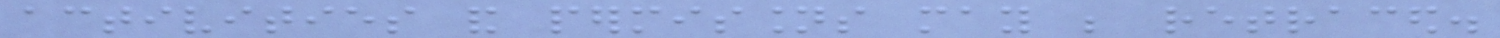activities and permissions may be retraced.
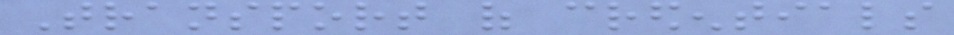Transport of credentials
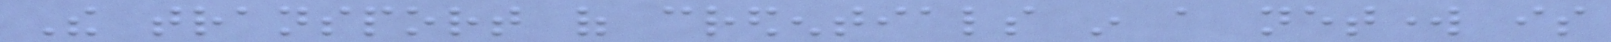The transport of credentials in a network is
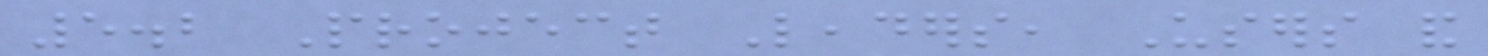5.2 Project Leaders, Users and
